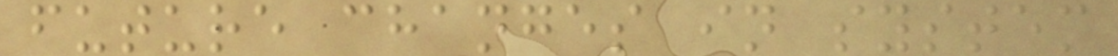future changes in system
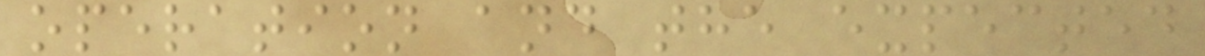operation and the expected
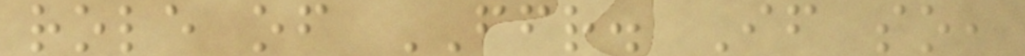role of FFR. If so,
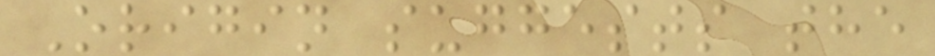Origin suggests the
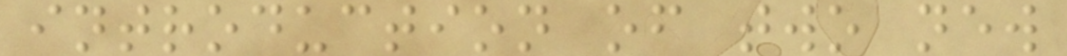introduction of two new
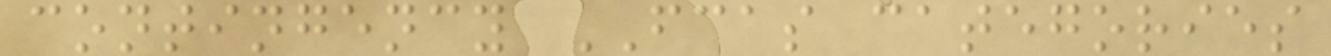contingency FCAS categories
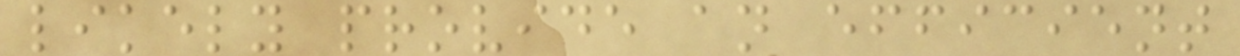likely provide an efficient
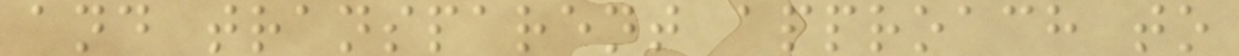and transparent approach to
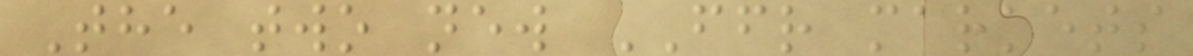The two new FFR markets
